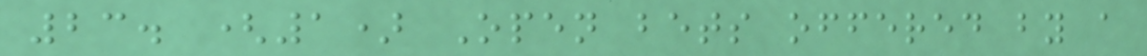23. (1) Open bets offered by a
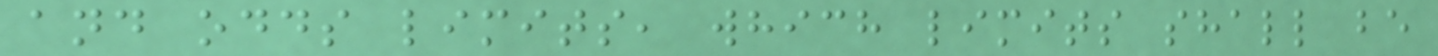and odds limits, which limits shall be
